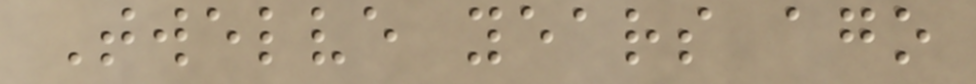Twelve years ago
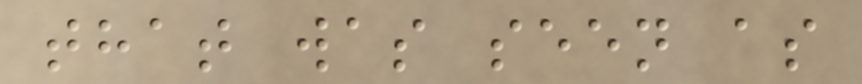that was seen as
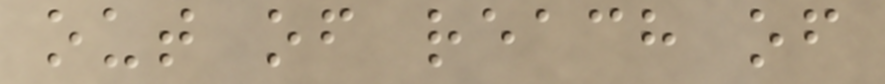out of reach of
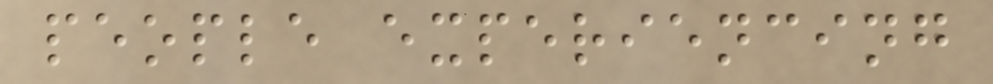people experiencing
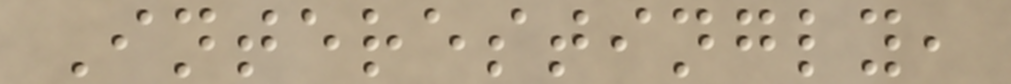Interestingly,
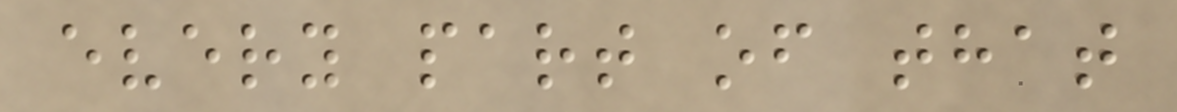every part of that
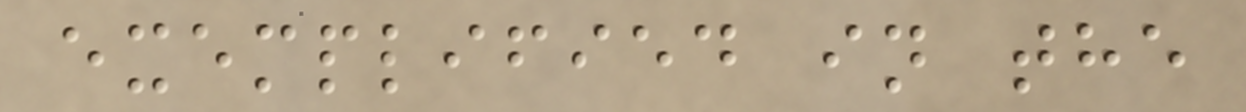exemplified in the
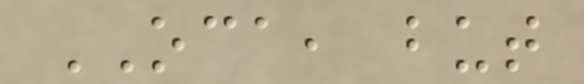OCA, but
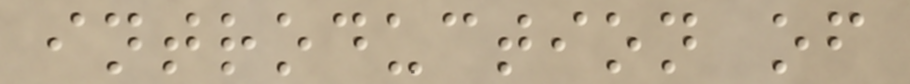introduction of
